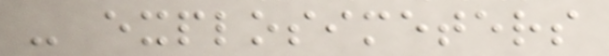- explosimeters
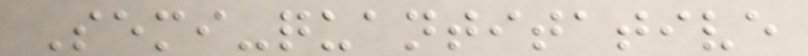Semi-quantitative
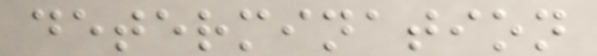determination
